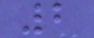2
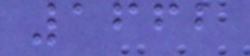1662
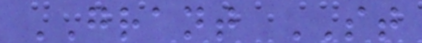GRANT ST
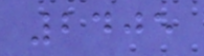2405
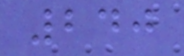240
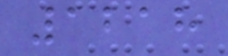1218
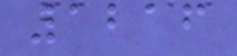1216
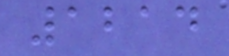1214
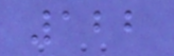122
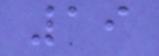19
